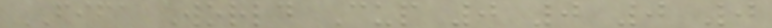FIFA World Cup 0 0 0 0
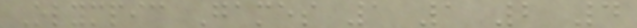Olympic Games 1 1 2 4
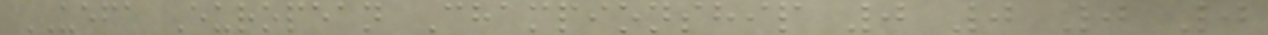UEFA European Championship 0 0 0 0
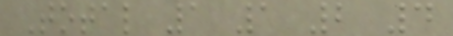Total 1 1 2 4
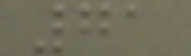71
